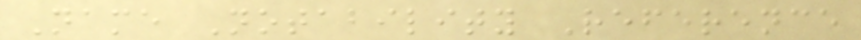Name Notability Reference
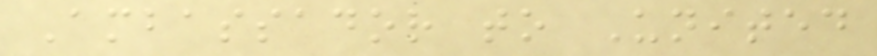Ambassador to United
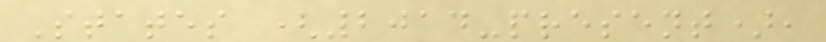States (2014-present),
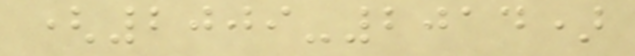(2009-2014)
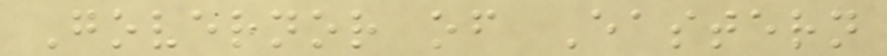Governor of Eastern
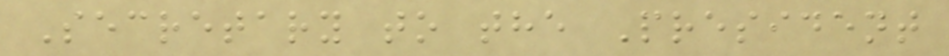Secretary to the President
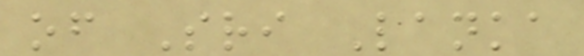of Sri Lanka
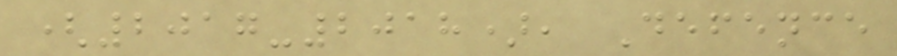(2017-2018), Defence
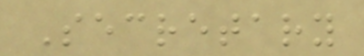Secretary
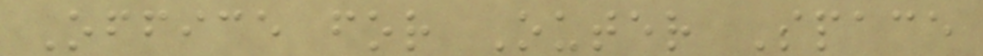Office for Outer Space
